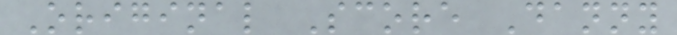Original Score Danny
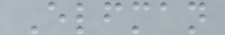Elfman
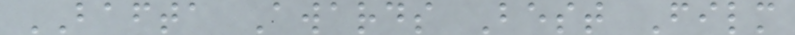BAFTA Awards Best Film
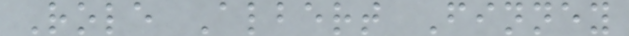Role Albert Finney
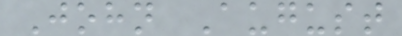John August
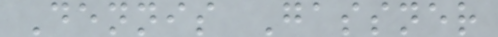Dennis Gassner
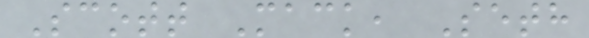Scott Mack, Seth
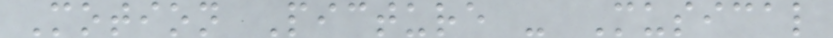Motion Picture - Musical
